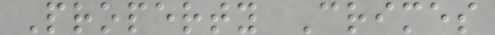Property Crimes
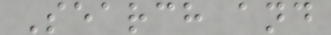Search and
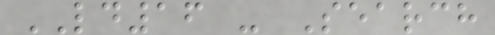LD16 - Search
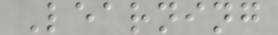Learning
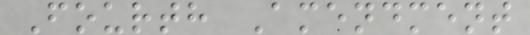Fourth Amendment
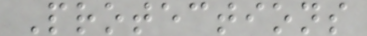Protections
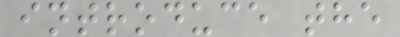introduce the
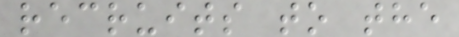recruits to the
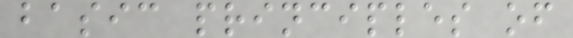basic principles of
